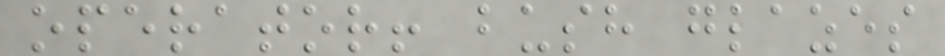operator! bush glazes
